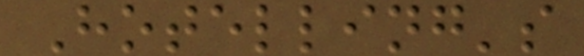Hotelling's
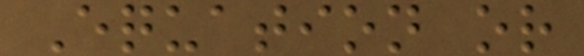Equation or
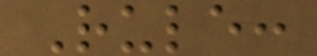Rule:
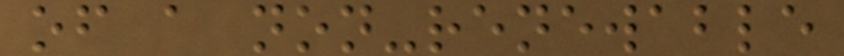of a non-renewable
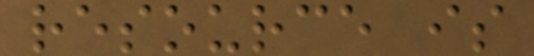resource is
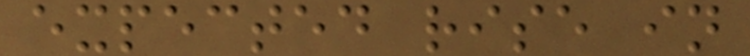expected rise in
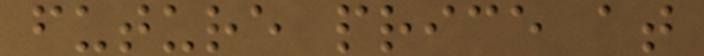future price at
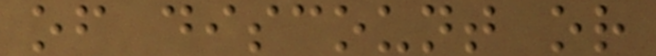of discount or
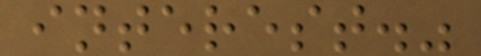interest."
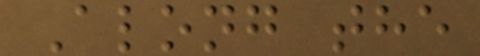Along the
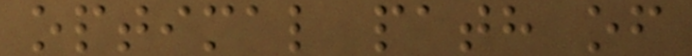optimal path of
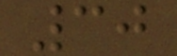30
